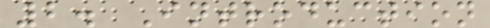2. Introduction
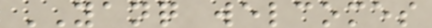YANQ welcomes
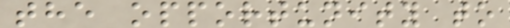the opportunity to
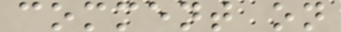comment on
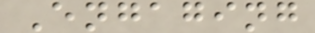Engaging
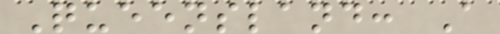Queensland: A
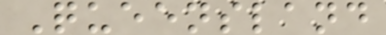Queensland
